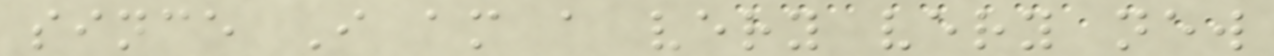since I am a very very new
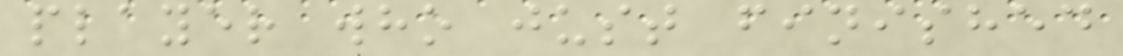player who just finished
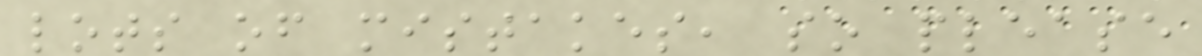lots of mistakes, so please
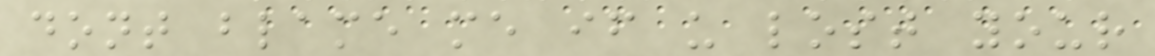dont blame me if u lost your
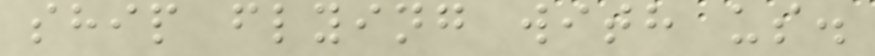ship flying with us.
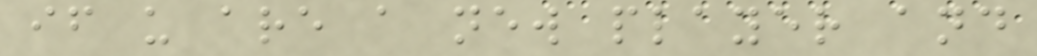if u are a new player and
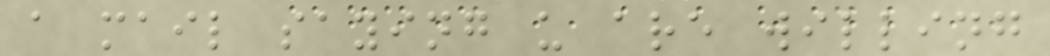a mail saying u are willing
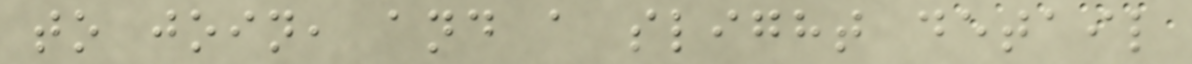to join, and a slight detail
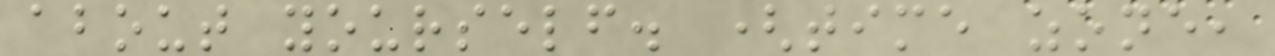about yourself. (time zone,
